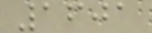1601
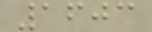1603
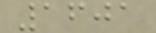1601
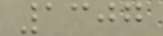1307
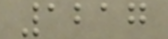1217
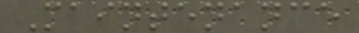Maintenance
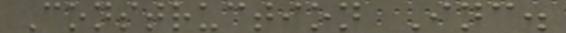Construction Inc.
